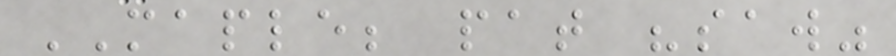MAPLE; pat "saw"
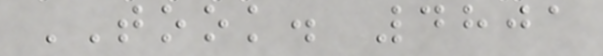TOOK. 4801
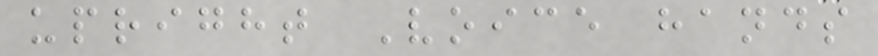upright Voice hands
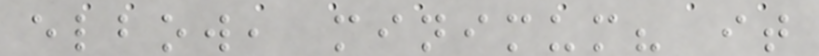elbow, minimum? it
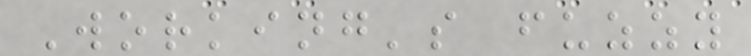Working's fuzzy
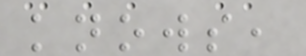knows,
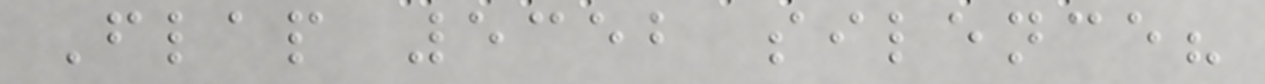Flap 5352 silence?
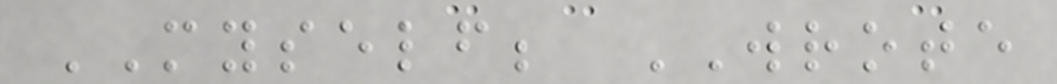MYSELF; WROTE
